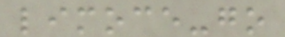limoce-go
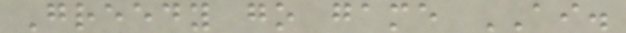Greedy go game AI.
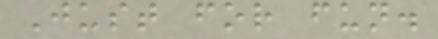Just for fun.
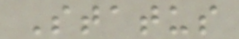Status
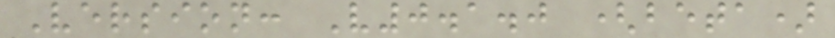Version: V0.1.0 (beta)
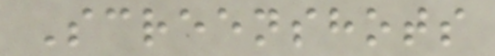Screenshots
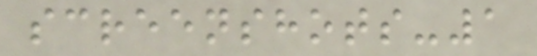screenshots-1
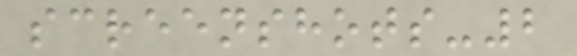screenshots-2
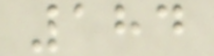184
